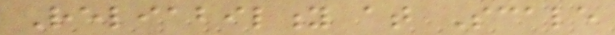Reliability at Scale
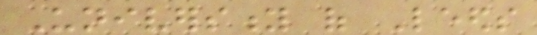University of Leeds
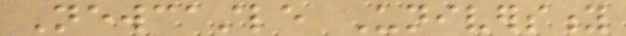Newcastle University
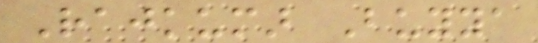Rajkumar Buyya
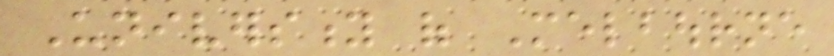University of Melbourne
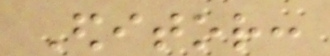Editor:
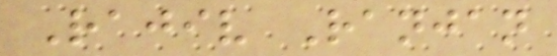Rajiv Ranjan
